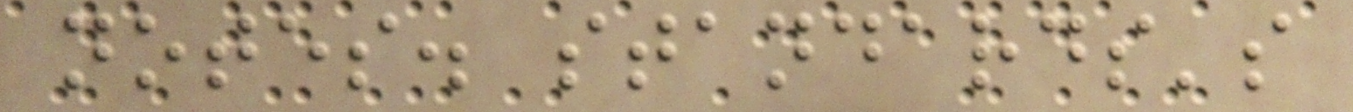notes. standards's
